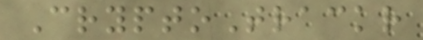CryptoTrackr
